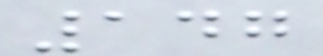147
